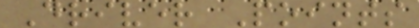Driver Points
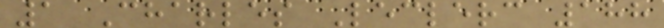1 Charles Leclerc 188
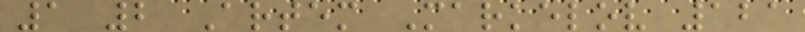1 2 Artem Markelov 121
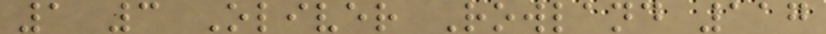1 3 Oliver Rowland 117
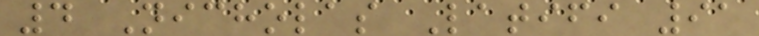4 Nicholas Latifi 91
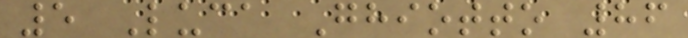5 Luca Ghiotto 86
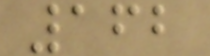162
